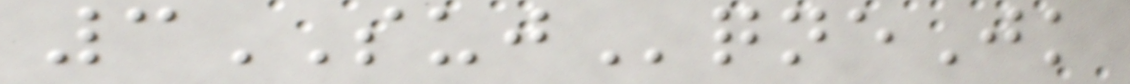3SUJqneJk
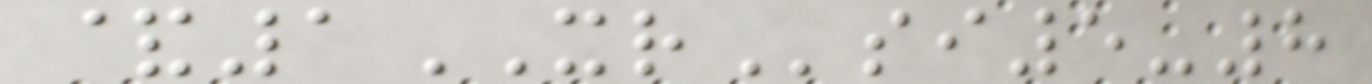&1XRsi5-8
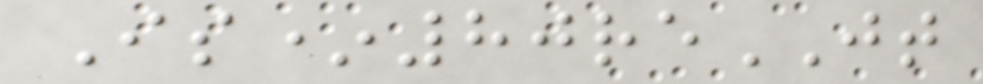Is*80reJT
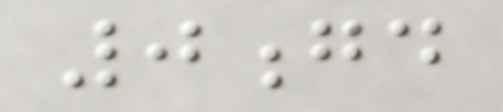0gd
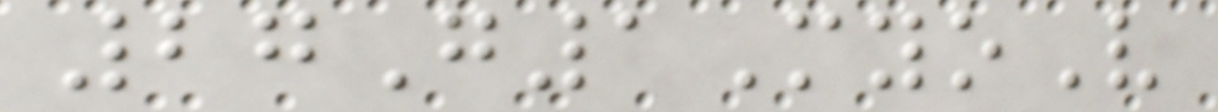27G1MyoV
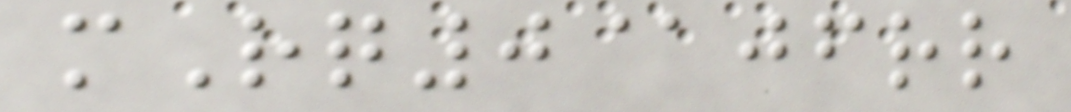mRq0@jfrr
